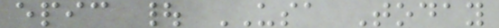epic | USA Today
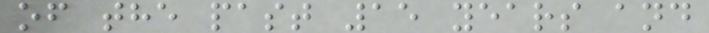of the past 15 years and
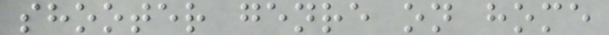shooter genre on home
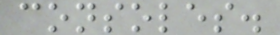consoles.
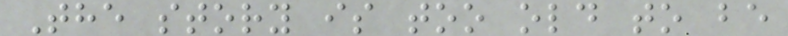The story is too old to be
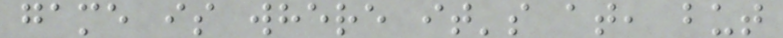game is where it's at, but
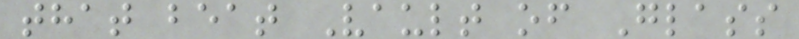that beat Vault of Glass
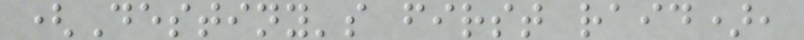(Destiny's first raid),
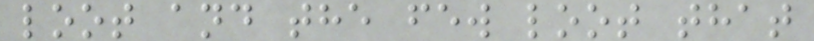loot and the few loot that
